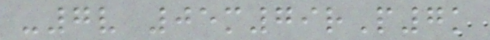-7v 05m79rP7k
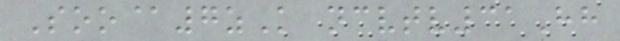Soo@7zK ncvtv31Hh
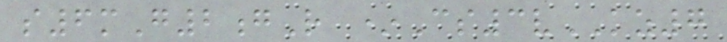s6mG2gR *Cs3vKZ7
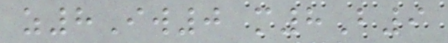z8Iw0 m8B9
